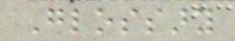Glossary
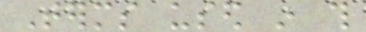Terms used in this
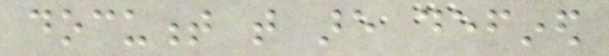document that are defined
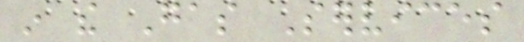in the Gas Services
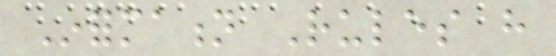Information Rules have
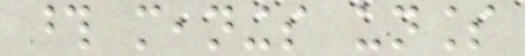those meanings unless
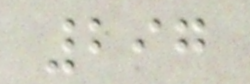297
